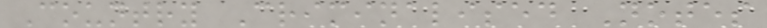Country Criminalised Notes
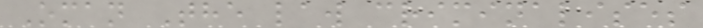Oman The law criminalises
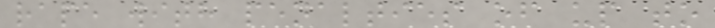rape with penalties of up to
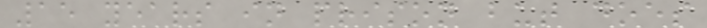15 years in prison but does
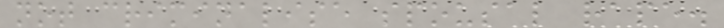not criminalise spousal rape.
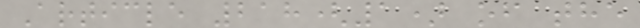Article 218(1) of the
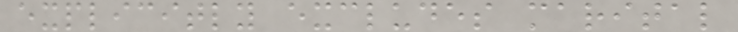explicitly excludes marital
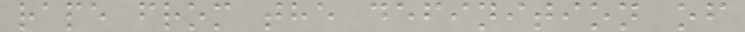rape from the definition of
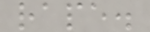rape.
